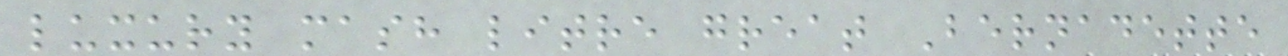luxury mash litre great Bernadette
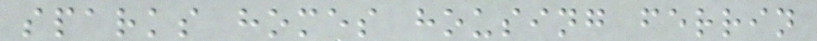sparks homes housing ferrin
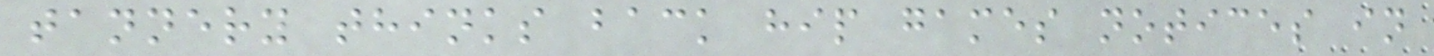tannery thinks back hip games notices in
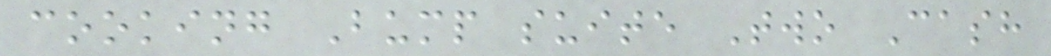cooking Bump suite Two Cash
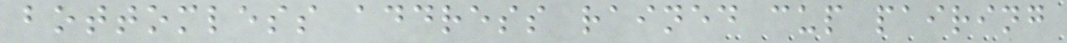bottomless address rained cup pairing
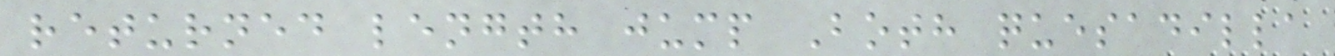returned length jump Both quesadilla
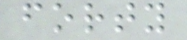forty
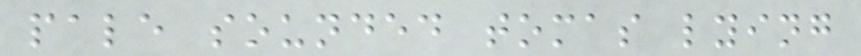pale sounded tomas lying
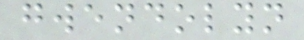gwendolyn
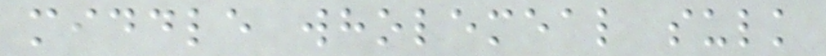middle wholemeal sulk
